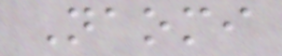Naomi
